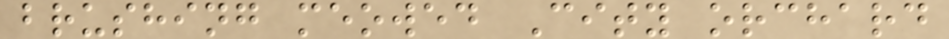brushing meowed City orchard
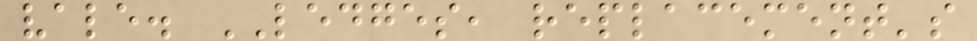vale. LEDGES, replacement's
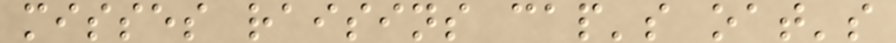misses raisins cap's oat's
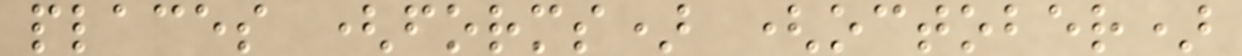places (forms) (october)
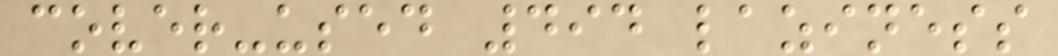cover-used 494 laziness
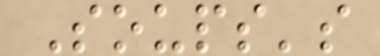Soups's
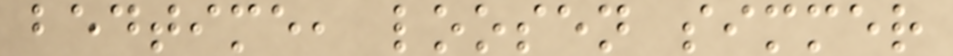bedtime, loosen simmer
